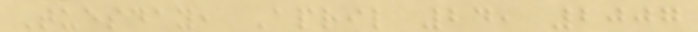Tuesday, April 24, 2007
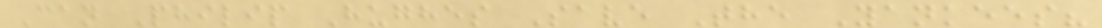Can Philip Hughes Save The Yankees?
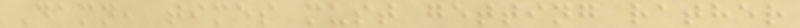Damn, times must getting rather
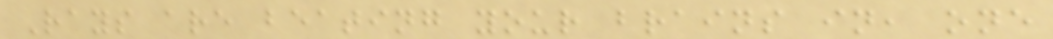Rays are beating your brains in, one
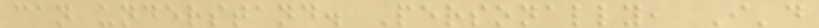can understand. Personally, I'd
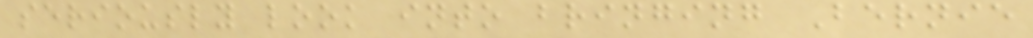seriously look into bringing Bernie
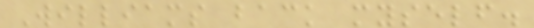Williams back myself.
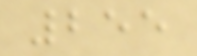255
